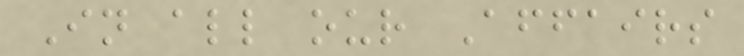In all our Affairs
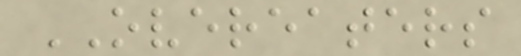OVEREATERS
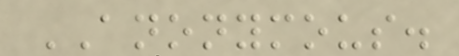ANONYMOUS.
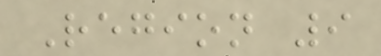Region 9
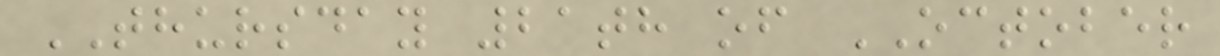THURSDAY 21th of OCTOBER
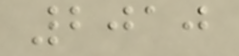2010
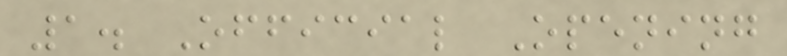1. Official Opening
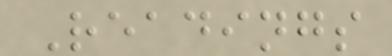Readings
